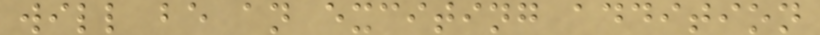will be an exciting addition
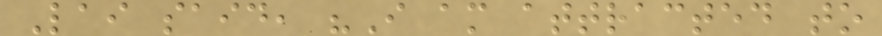Lai said, "I am attracted to
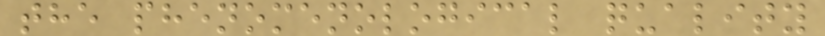the phenomenological quality
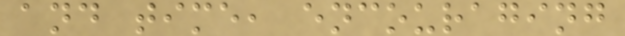and time, encouraging
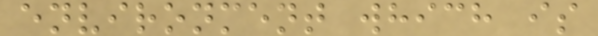environment which is
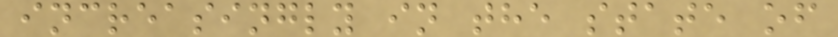increasingly in the state of
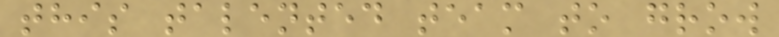this talented team to grow
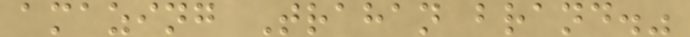amazing Trahan brand."
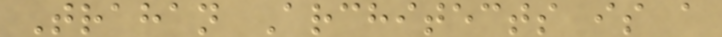Trahan Architects is a
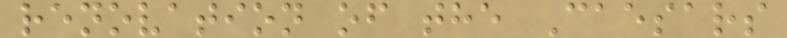renovation of the Caesars
